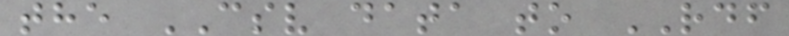the CSV data to RDF
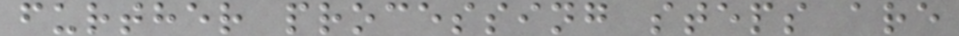further processing steps are
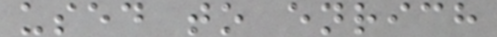used to enrich
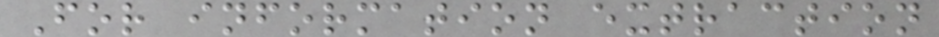For information extraction
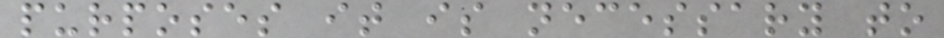purposes it is necessary to
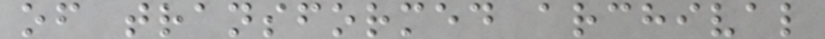of transformed archival
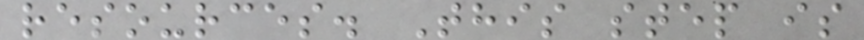resources. This step is
